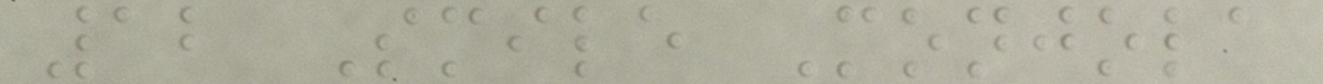12 Smile Monjola
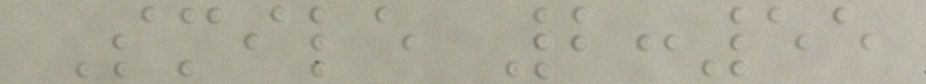Smile 2:55
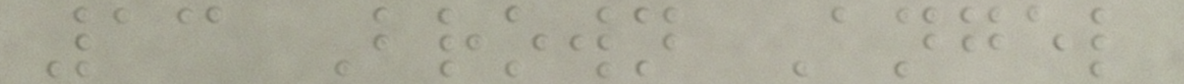13 Brown Angel
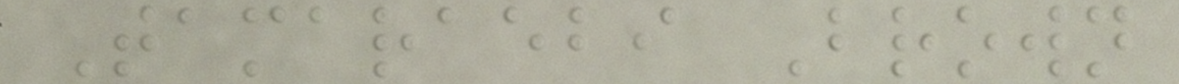Tamaraebi Brown
